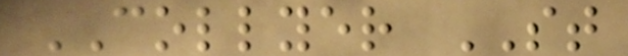COLLYER ST
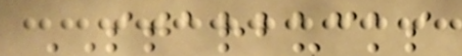STARBUCKS
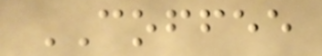COFFEE
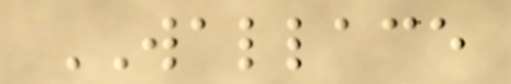WALLACE
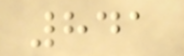841
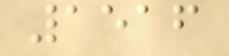1516
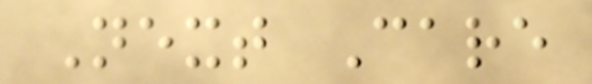Next Care
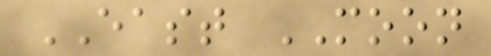EAST MOON
